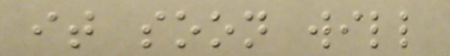it soon will
